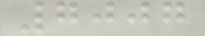7007
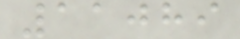11089
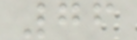76
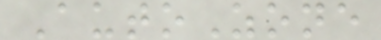AutoZone
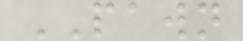PAWN
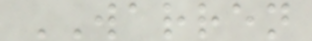WARREN
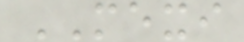MEXI
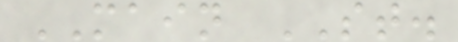MAIN ST.
